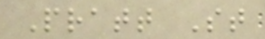Pratt St
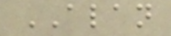ALAN
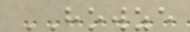HOWZE
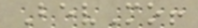BevMo!
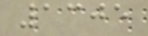1305
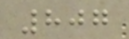807
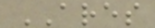ARES
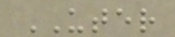UTER
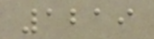1219
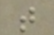t
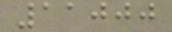11000
